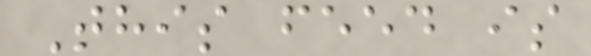This feed is
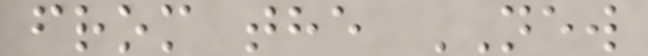from the NEW
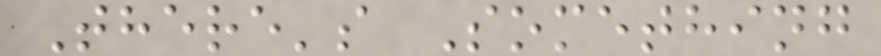There's Something
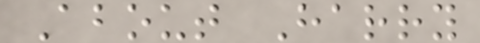About Harry
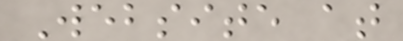Website at
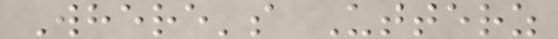Where's Utterz
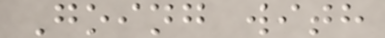Going with
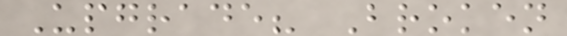Upgrade? Broken
